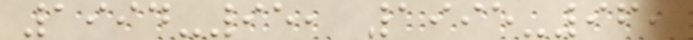1994-95, 1995-96,
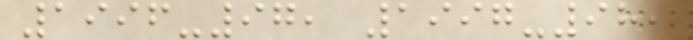1996-97, 1997-98,
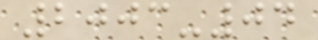2003-04
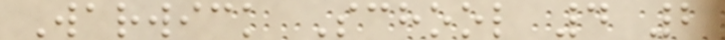Warwick School 4 2
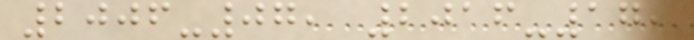2006-07, 2016-17,
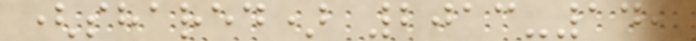(shared) 2013-14,
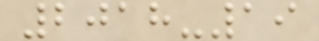2018-19
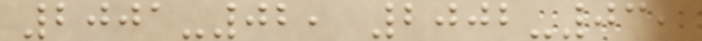2001-02, 2002-03,
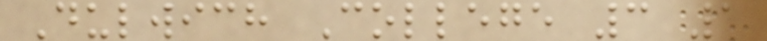Dulwich College 3 1
